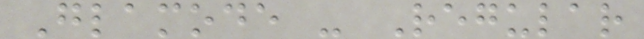Glamode - Regular
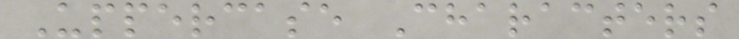Uppercase Characters
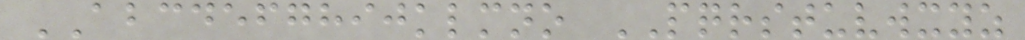ABCDEFGHIJKLMNO PQRSTUVWXYZ
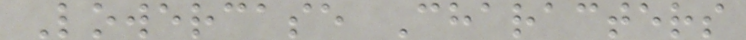Lowercase Characters
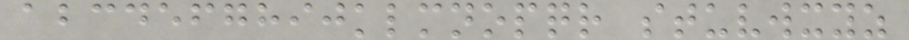abcdefghijklmnopqr stuvwxyz
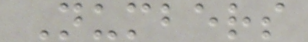Numbers
